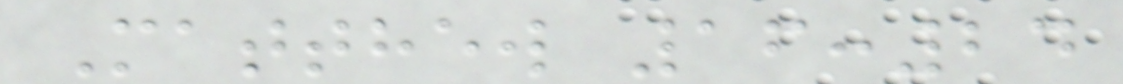Matthew 16:24
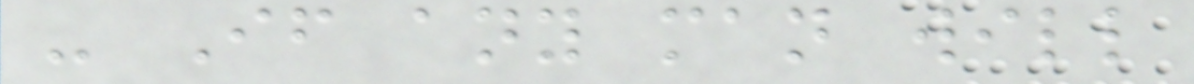- If any man will
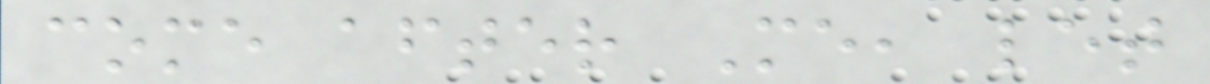come after Me, let
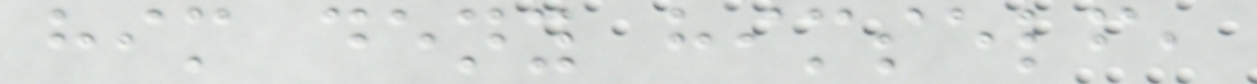him deny himself,
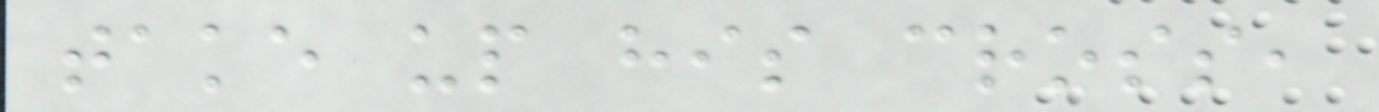take up his cross,
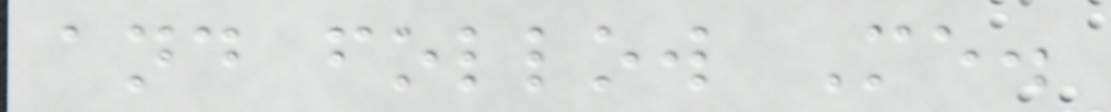and follow Me.
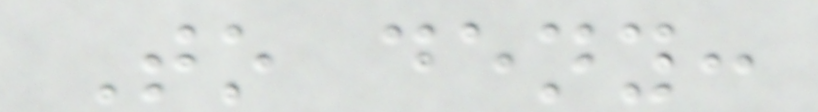To deny:
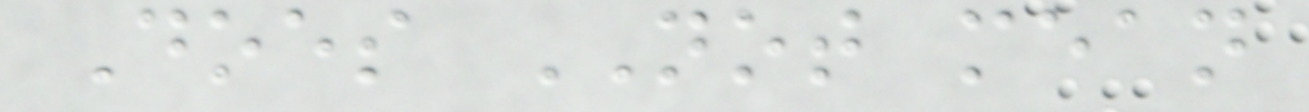Does NOT mean
